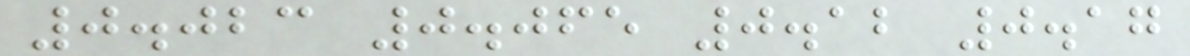0.023 0.065 0.12 0.17
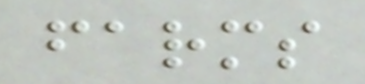farms
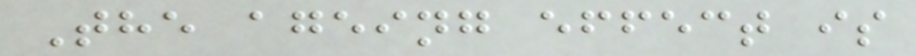The ageing effect is
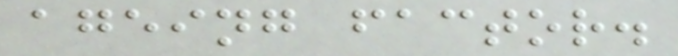ageing factor.
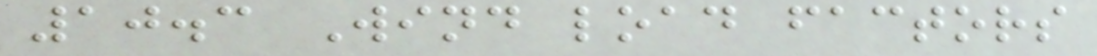10.3 Wind load factors
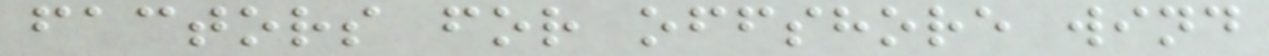factors for offshore wind
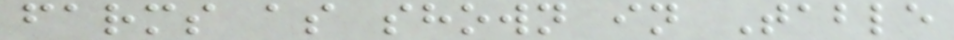farms as shown in Table
